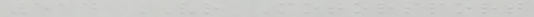514 VR Motorsport
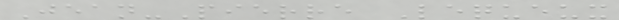Jean-Pierre Lequeux
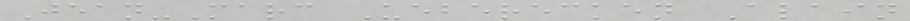Jean-Marc Ueberecken Alain
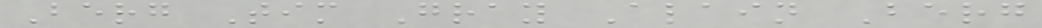Berg Tim Gray Alain Berg
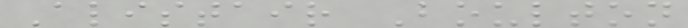Alistair Boulton
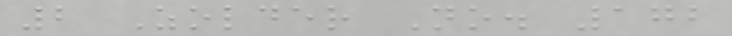2 Zolder No. 172
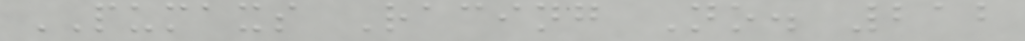PUMAXS Racing No. 212
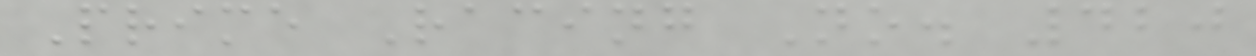Prime Racing No. 420
